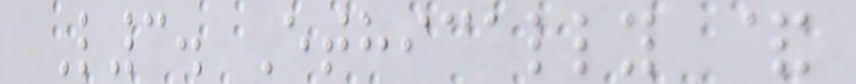L3. Ethically &
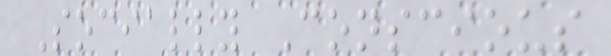Socially Conscious
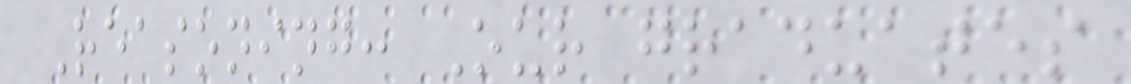Reasoning: Our graduates
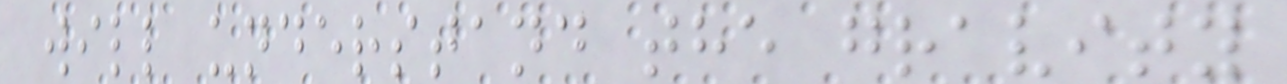will understand the gravity
